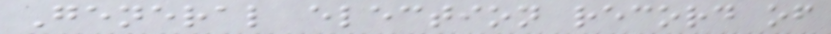General election record of
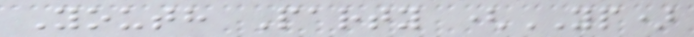Youth Party (YP)
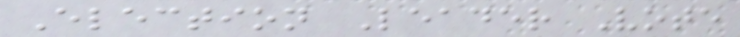Election Leader Vote
